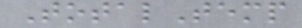TotalTemp
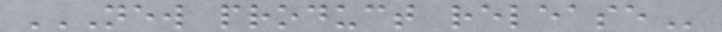NEW PRODUCT RELEASE
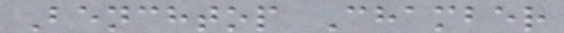Benchtop Chamber
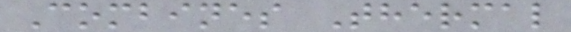Combines Thermal
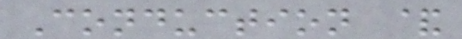Conduction &
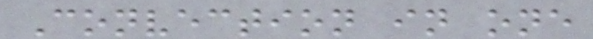Convection in one
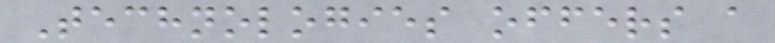Technologies offers a
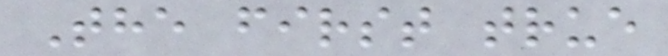The first true
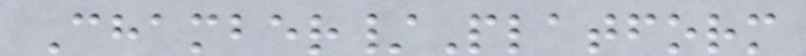Chamber/Platform
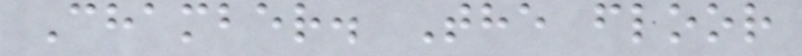Chamber. The floor
